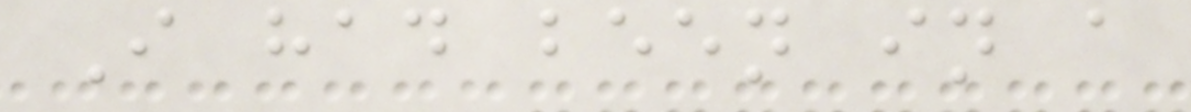I had been in a
